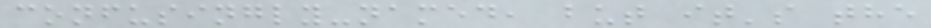confusingly-named, but it's the
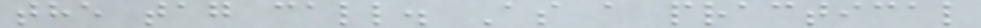the tag call. As a practical
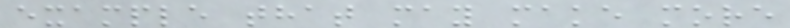example that may make more
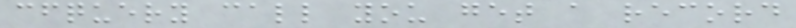cfquery call you get a record
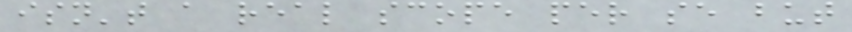isn't a real scope per se but
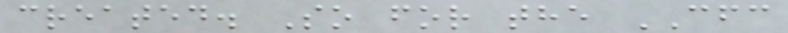created. So for the CFC
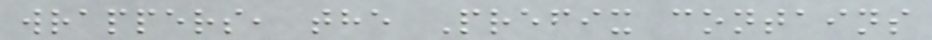wrappers, the Prefix contains
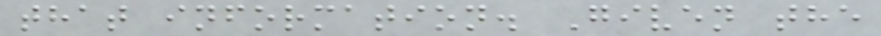that information. Given the
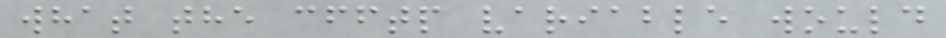what the cfftp variable would
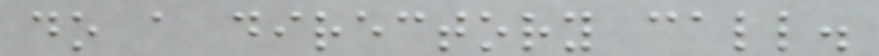do a directory call.
